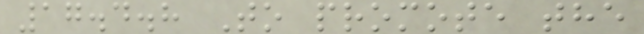17.4.8 To promote the
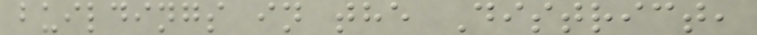buildings in the District,
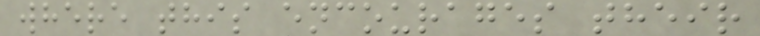where this encourages their
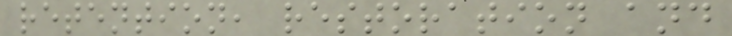retention, restoration and
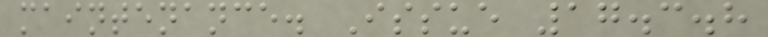maintenance. Issue 17.3.8
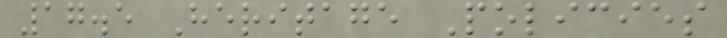17.5 Heritage Policies
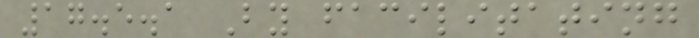17.5.1 By facilitating
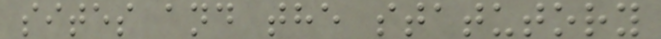sites and the statutory
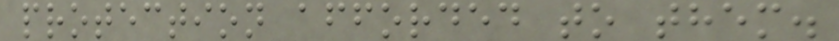protection afforded to them.
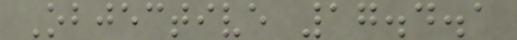Objective 17.4.1
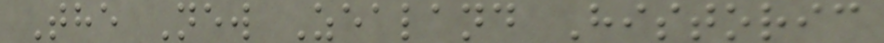The New Zealand Historic
